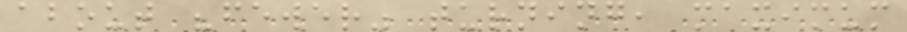about "fewer" turning, maximum
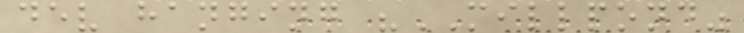dev hanging "MILLPOND"
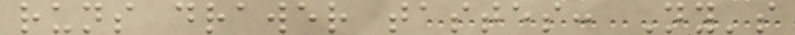runs drawer tastes: Ny's
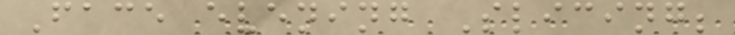Face evening Slicing;
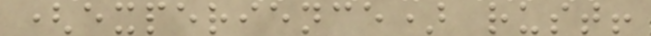(experience) rust!
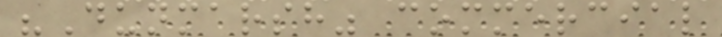"Dunmarsh" commercial
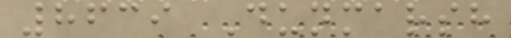8639 Dunmarsh
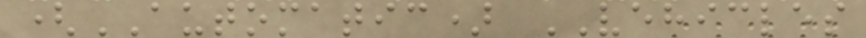(AUTOMATIC) VEHICLES
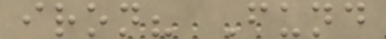iron? Fund
